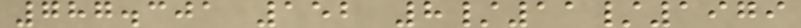787.301 152 8/11/1979
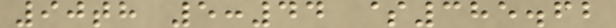90th 5:44 $385.62
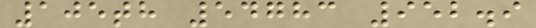105th 54783 952.9
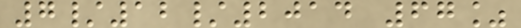7/12/2014 67%
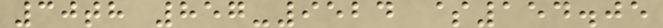30th 857-9524 $154.05
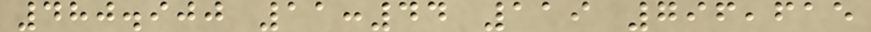480.900 11:44 119 796,615
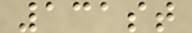131st
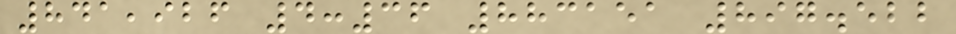841,926 4:36 883151 897.522
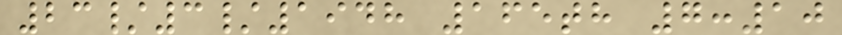23/3/1948 165th 7:10
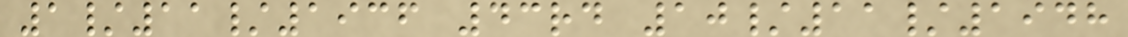1/11/1936 43rd 10/11/1948
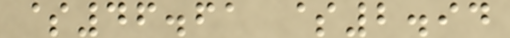$46.61 $2.94
